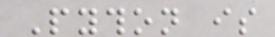Python is
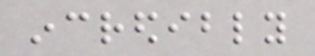incredibly
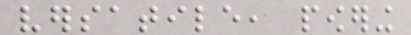versatile, powering
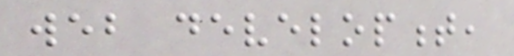web development,
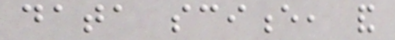data science, and
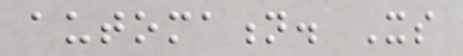automation. Its
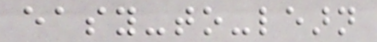easy-to-learn
